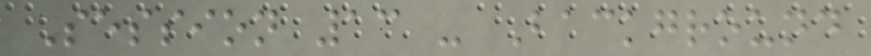Session 13 - Background
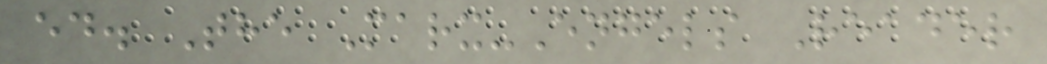ed. The Marx-Engels Reader
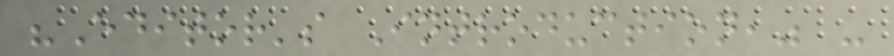"Editor's Introduction," -
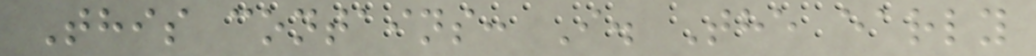This contains: I. The early
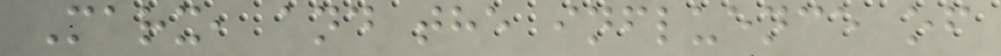Marx, and the influence of
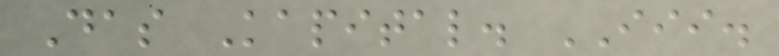Das Kapital. III.
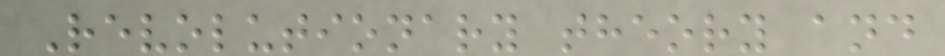Revolutionary theory and
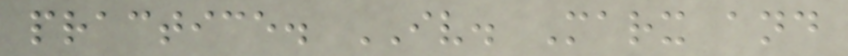practice. IV. Marx and
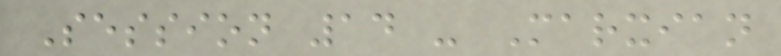Session 14 - Marxian
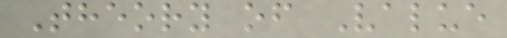Theory of Value
